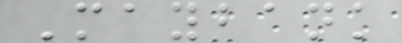Maybank
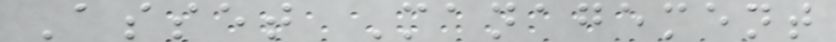Asset Management
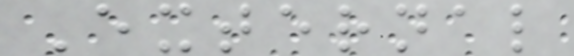External
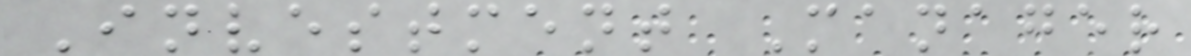Investment Manager
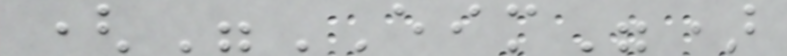("EIM")
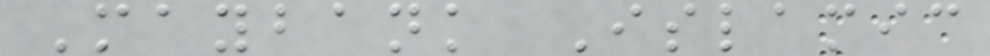Maybank Islamic
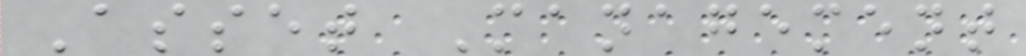Asset Management
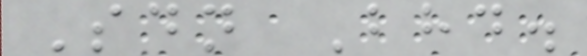Sdn Bhd.
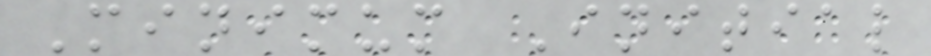Minimum Initial
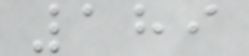189
